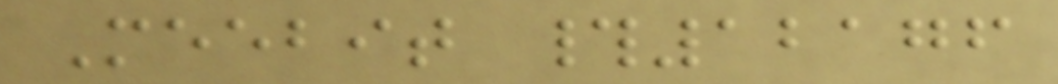Meebit #12176
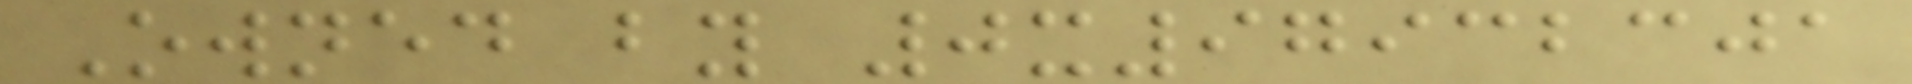Owned by 0x97932301
